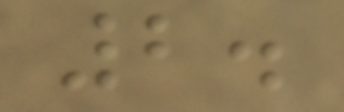2.
